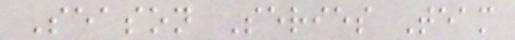Season Series Team
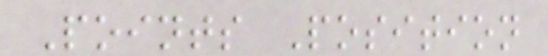Points Position
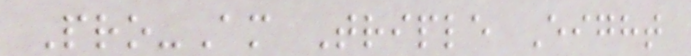Pro-Am Triple Eight
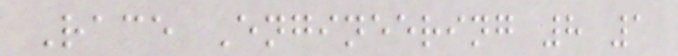Race Engineering 8 1
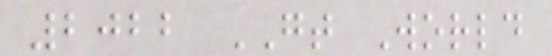2022 GT World
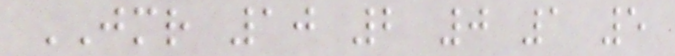JMR 10 2 0 1 5
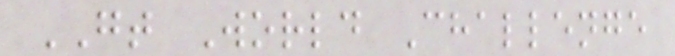GT World Challenge
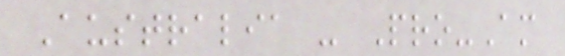Australia - Pro-Am
